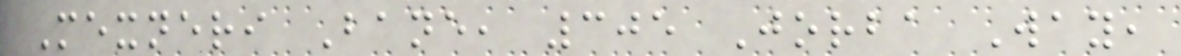Mexneri Bane, 305 Jorba Way,
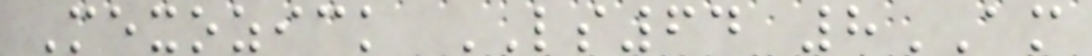Mexozick LS64 8AM
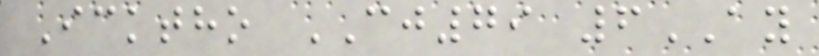Icktho CJ79 6AY
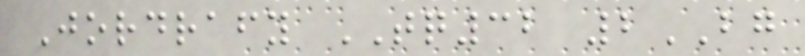Jordrafy TQ32 2BG
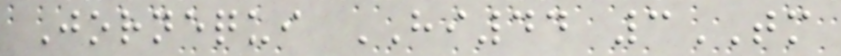Jornequi HI44 3TM
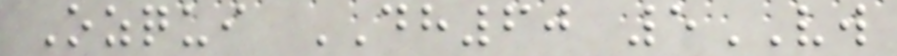Ozqui DH60 5VW
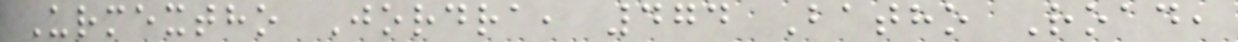Urmextho Jordra, 474 Batho Road,
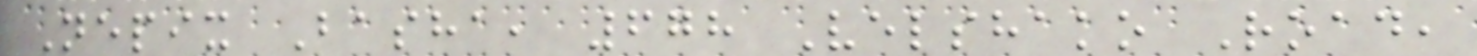Nepix Basha, 678 Velshako Road,
